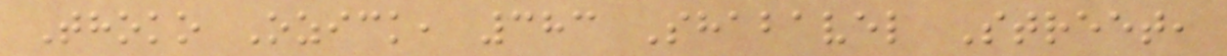Thoko Ozick, 383 Shabavel Street,
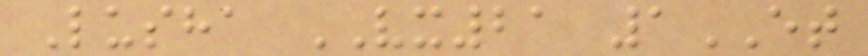Lusha VX21 1ET
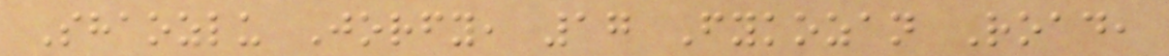Shaozlu Jorfy, 17 Fykozan Road,
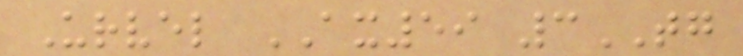Urvel AX59 3TG
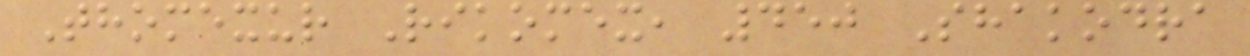Thomexur Rikomex, 450 Shakodra
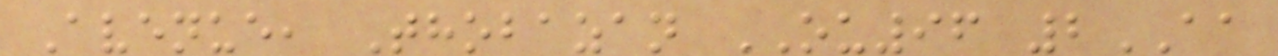Avenue, Thobazan OU96 2AA
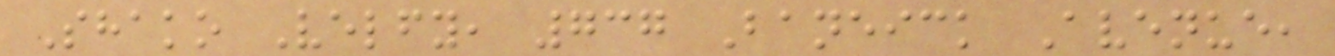Shako Velfy, 737 Baneick Avenue,
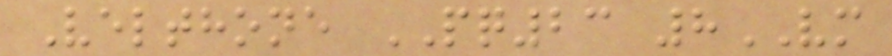Velthone PQ23 8VM
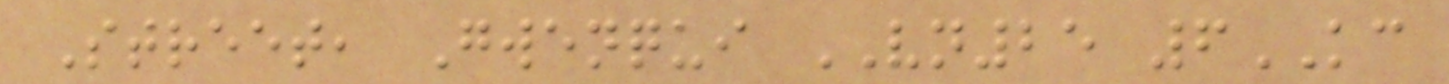Street, Gwenqui VN25 6KC
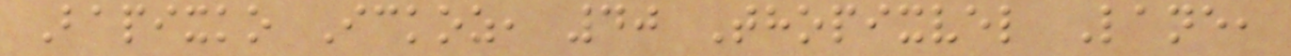Bapixko Ickoz, 40 Thopixvel Lane,
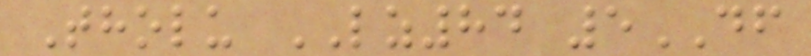Tholu LZ84 5DF
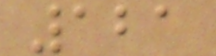121
